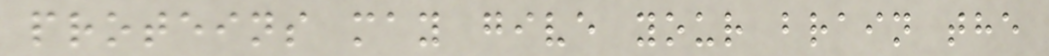proteins may give your brain the
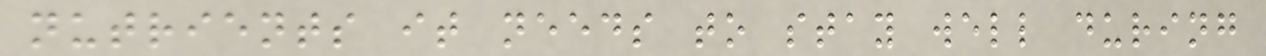nutrients it needs to stay well during
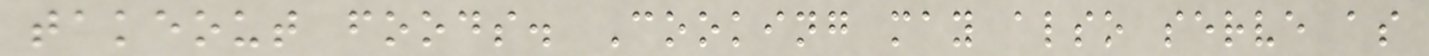takeout foods. Cooking may also serve as
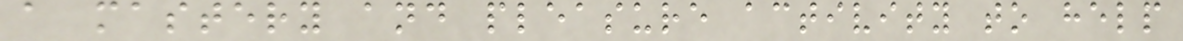a mastery and pleasure activity to help
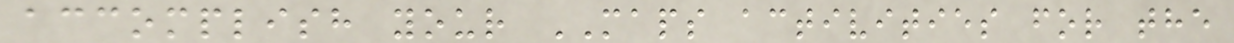accomplish your MAPS activities for the
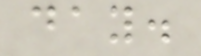day.
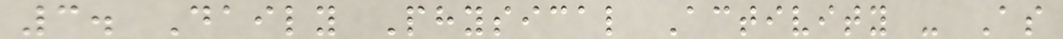3. Daily Physical Activity - As
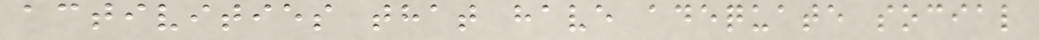activities that have adequate social
